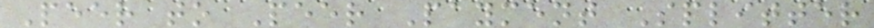Peer to Peer Payment Splitter
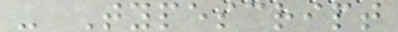- Typescript
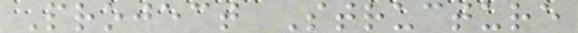Project Structure
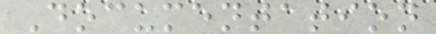Documentation
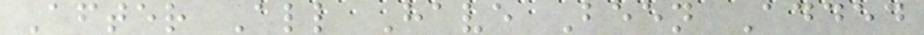After All Have Been Added
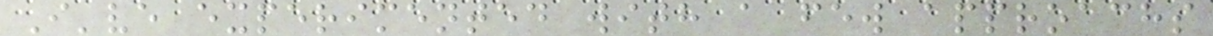I've experimented with a few approachs
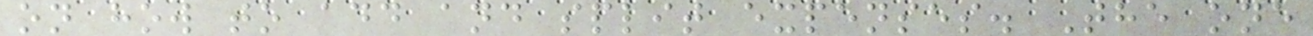on how to add and split expenses. The one
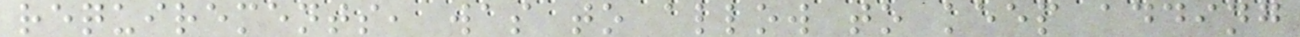requirements, was to allow to keep adding
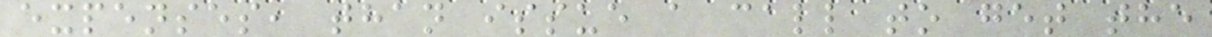expenses, than issue a call to get the
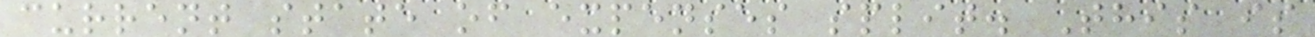current state of expenses split. This is
